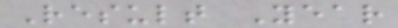Result Year
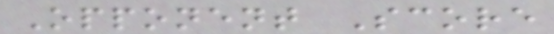Opponent Score
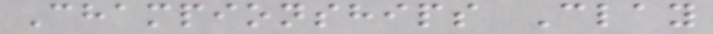Championships Clay
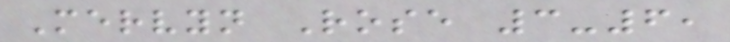Mervyn Rose 3-6,
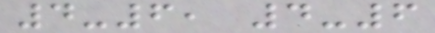4-6, 4-6
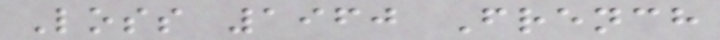Loss 1960 French
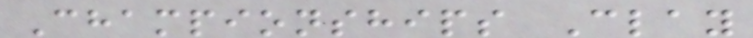Championships Clay
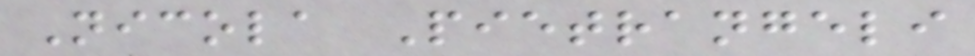Nicola Pietrangeli
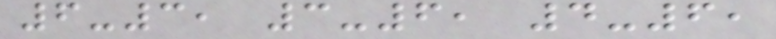6-3, 3-6, 4-6,
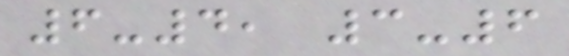6-4, 3-6
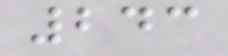243
